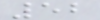52
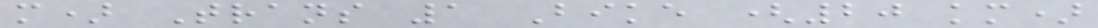m) Trans 1 Bike (20 km)
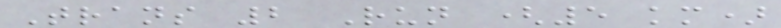Trans 2 Run (5 km)
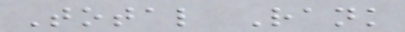Total Rank
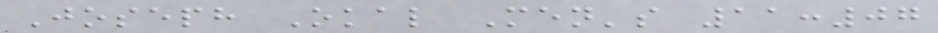Joseph Okal Men's 11:07
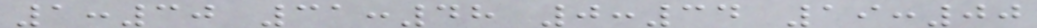1:30 31:48 0:34 19:00
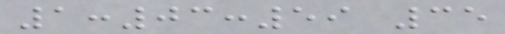1:03:59 35
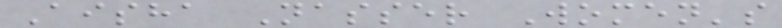Aisha Nasser Women's
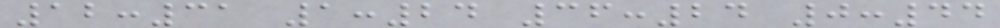12:31 1:24 36:24 0:44
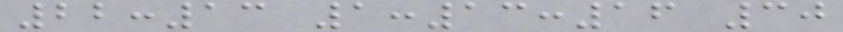22:13 1:13:16 30
